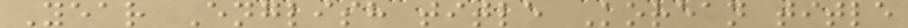Year English title Korean title
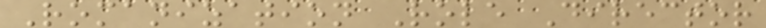Romanization Role Director
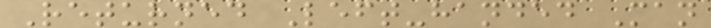Returned Left-handed Man
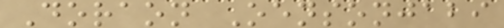Doraon Oensonjabi
